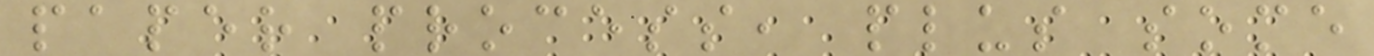paper process, plus some
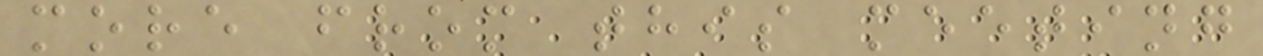more from this meeting
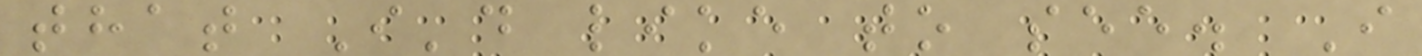that I'd like to see. I
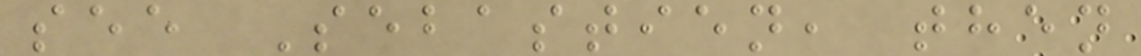see Sebastien, then
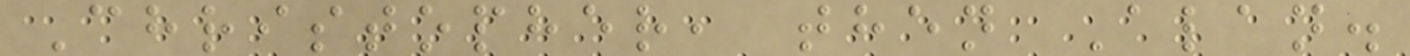Christopher, then Alan.
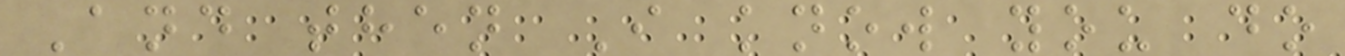And then I know you do
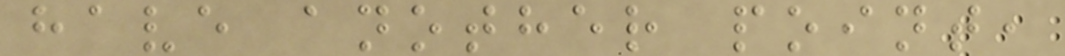have another point,
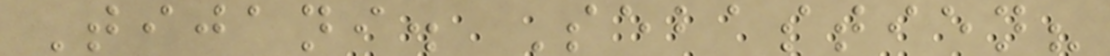Tijani. Sebastien?
